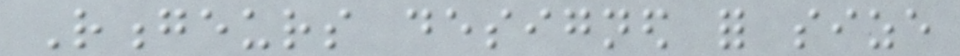Rongeurs designed for size
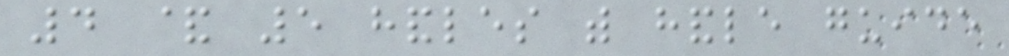4 & 5 handles with handle guide
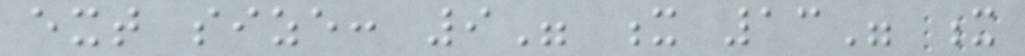ext size: 9" x 13" x
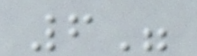6"
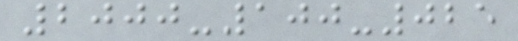2000-100-025
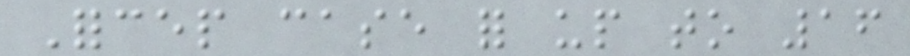Forcep case for up to 16
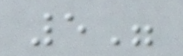5"
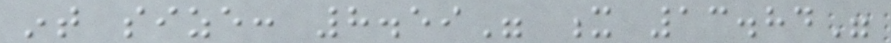int size: 8.59" x 13.84"
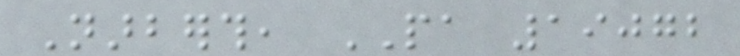Narberth, PA 19072
